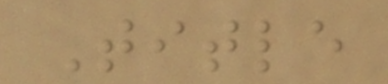Title
